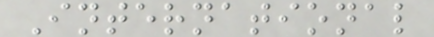International
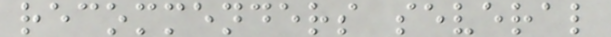recommenders several
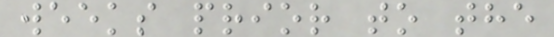weeks prior to the
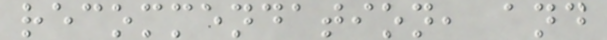recommendation, and
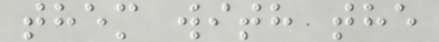them with the
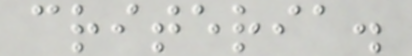criteria.
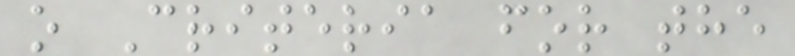o Criteria for the
